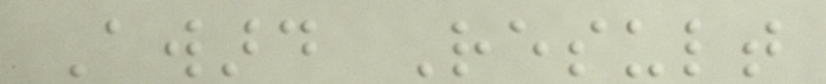Award Result
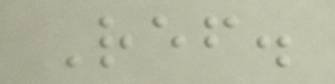Ref.
